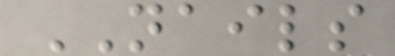NAILS
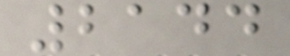2144
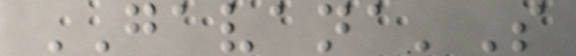GAVANA'S
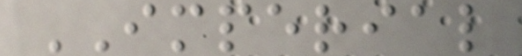IMPERIAL
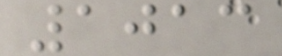1013
